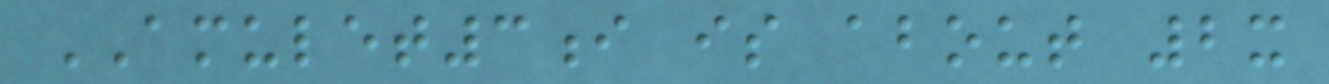AMULET3i is about 2x
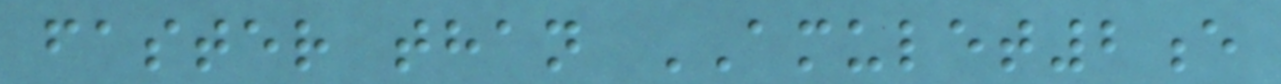faster than AMULET2e
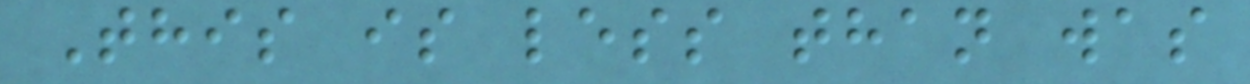This is less than was
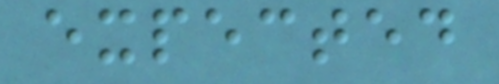expected
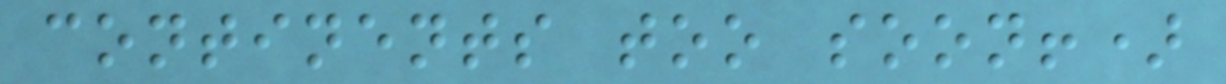continents too soon!)
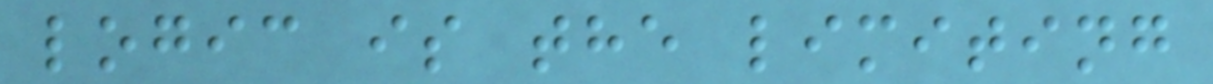logic is the limiting
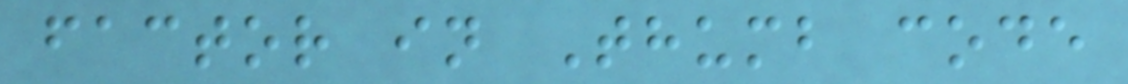factor in Thumb code
